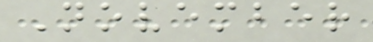November
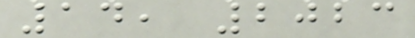14, 2023
